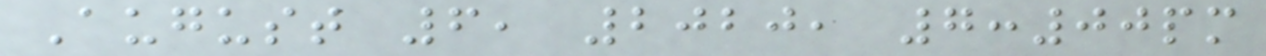August 6, 2020, 7:00pm
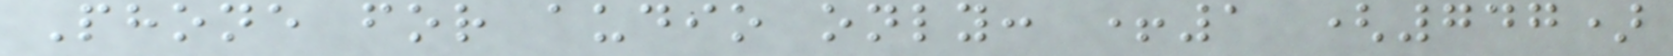Phone for audio only: +1 (747)
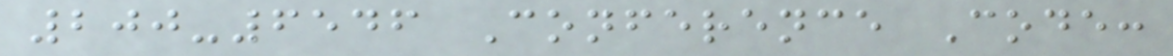200-6546 Conference Code:
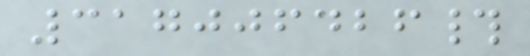317006426#
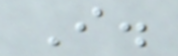I.
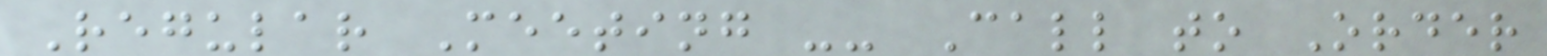Regular Meeting -- Call to Order
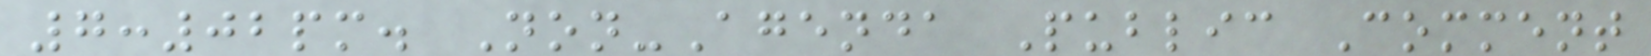7:02pm. Non-Agenda Public Comment
